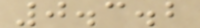0.3.2
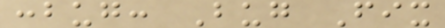:bug: Bug Fix
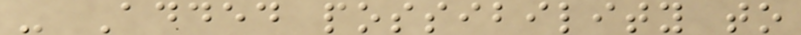- Added possibility to
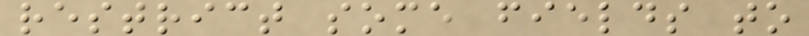restrict some fields to
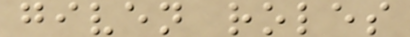given roles
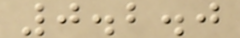0.2.0
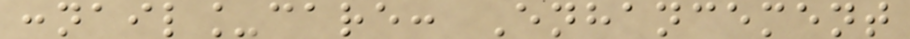:nail_care: Enhancement
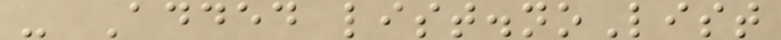- Added list.noList
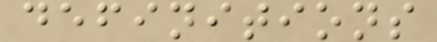definitions
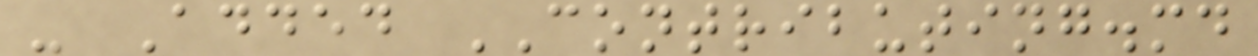- Added CONTRIBUTING.md
